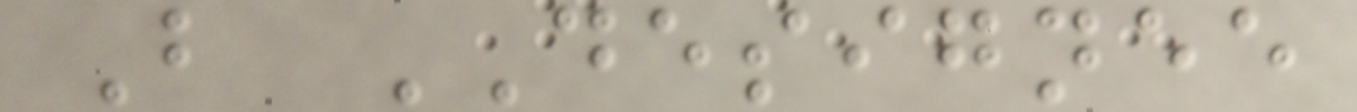B DESIGNEE
